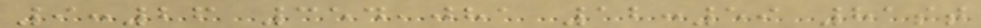9:26 354,081 12:59 81st
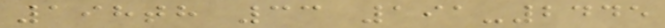198th 33 191-2445
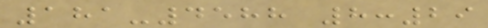181-4588 8:29
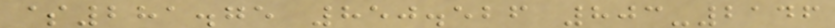$281.75 850.526 803-2146
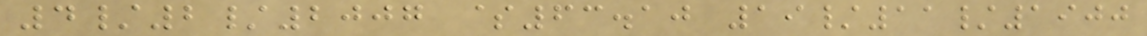4/2/2007 $63.10 19/11/1900
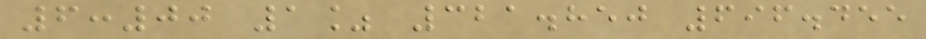6:00 1% 321.850 696.455
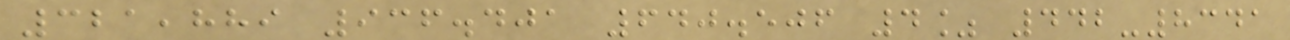321,889 936.401 640.506 4% 442-8341
